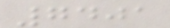7401
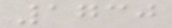1730
